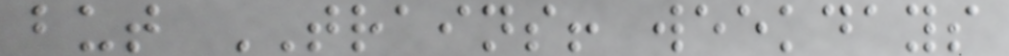but TRAINS! weekdays
